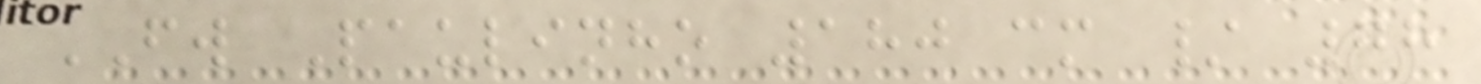FW Paulinho 180 cm / 78
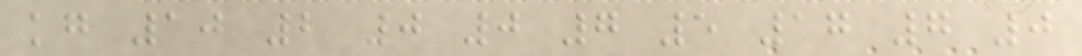kg 10 2 0 0 7 5 17 7 0
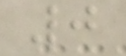0
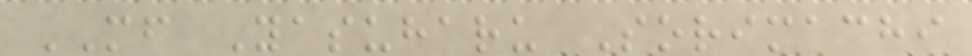MF Yasuharu Sorimachi
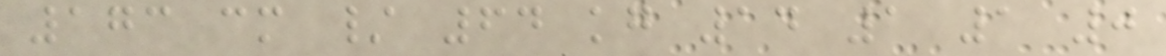173 cm / 64 kg 14 1 1 0
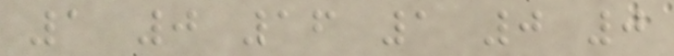1 0 16 1 0 0
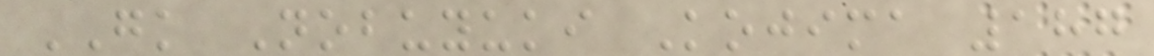GK Nobuyuki Kojima 187
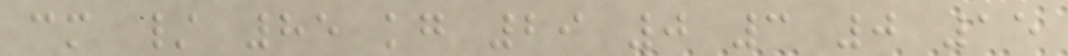cm / 85 kg 29 0 3 0 15
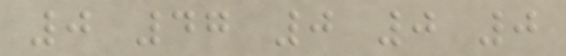0 47 0 0 0
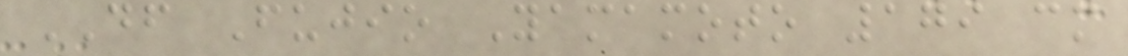DF Fujio Yamamoto 179 cm
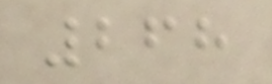268
